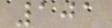101
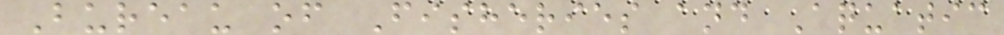Bureau of Fisheries and Aquatic
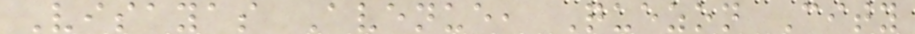Visayas Avenue, Quezon City
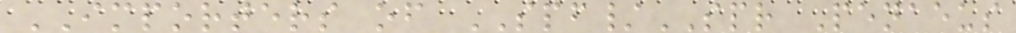IMPORTERS of SPF/SPR Penaeus
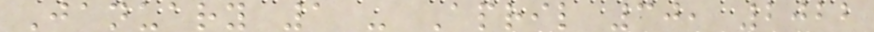January 1 - April 30, 2022
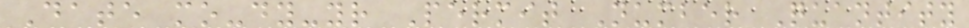Date mo-dy-yr Permit Number Quantity
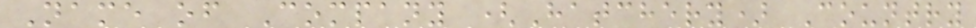Name of Company (Hatchery) Country
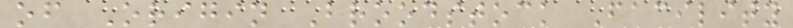of Origin Broodstock Facility
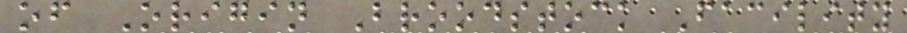of Origin Broodstock Facility
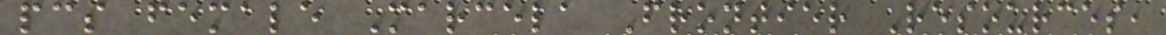pcs female Marcela Frontier Resources,
